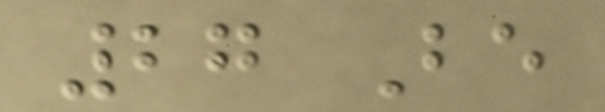27 Be
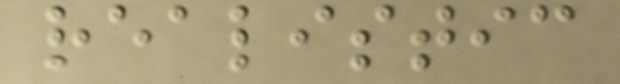realistic
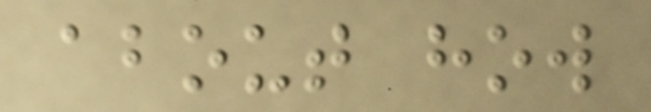about how
